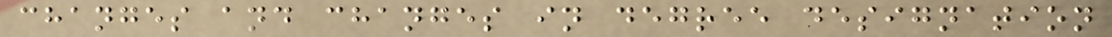changes and changes in degree designation
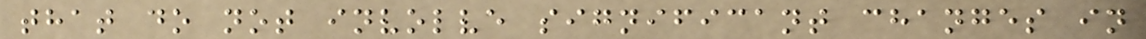that do not involve significant changes in
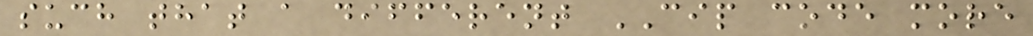such that a different CIP code more
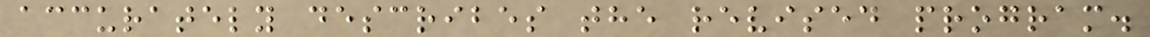accurately describes the revised program.
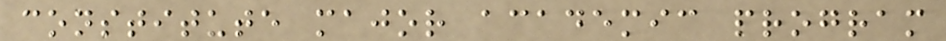constitute major academic program
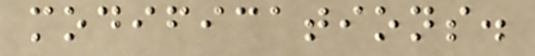modifications.
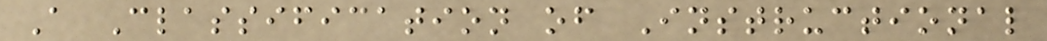A Classification of Instructional
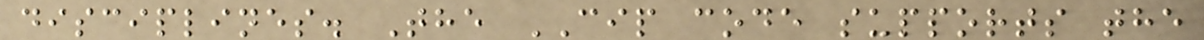disciplines. The CIP code supports the
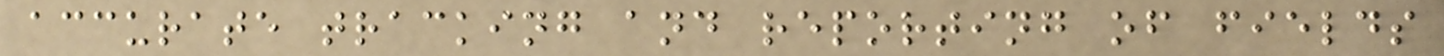accurate tracking and reporting of fields
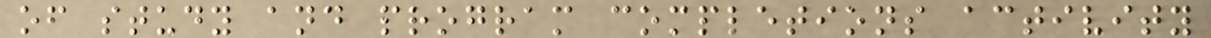of study and program completions activity
